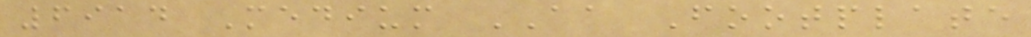6914 Medium AA Footplate
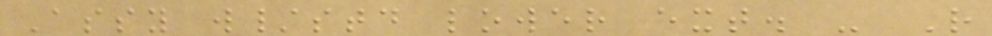Assy w/std lower ext. - R
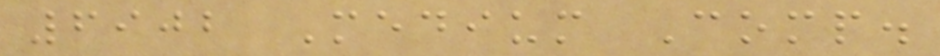6902 Medium Comp.
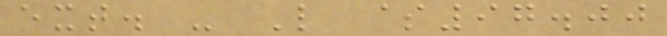ext. - L $97.00
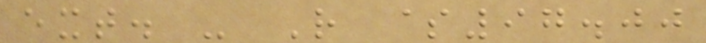ext. - R $97.00
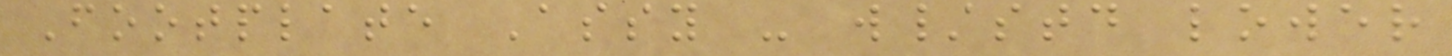Footplate Assy - w/std lower
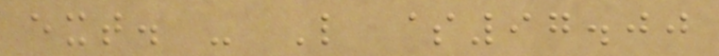ext. - L $97.00
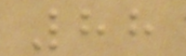88
